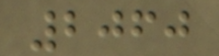2060
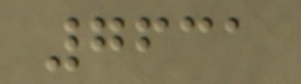7631
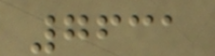7631
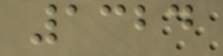1324
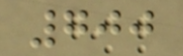700
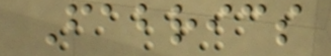Fabrics
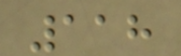118
